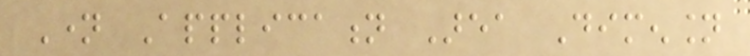Name Application Area Dimension
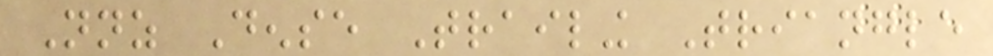Nnz Dense Trailing Triangle
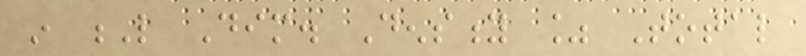in L Dim. Density % Total
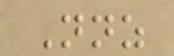Nnz
